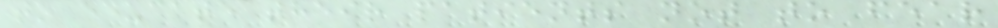to educate their patients not to fear
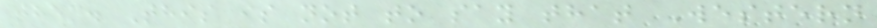them. This is not to say that Western
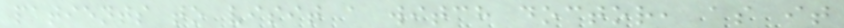patients to visit a witch doctor, as it
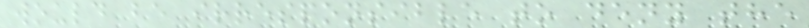would be irresponsible to deny the
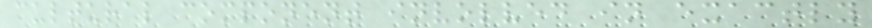cultural component involved in exactly
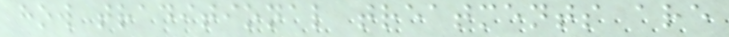how traditional treatments are
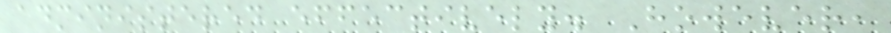administered effectively. However,
